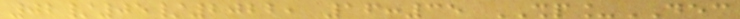02/05/2022, 16:35 SHP_DEC
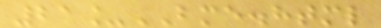21_BME.html
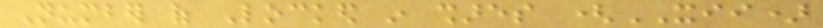Number of Locked in shares (XII)
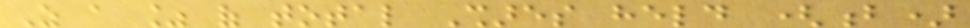As a % of total Shares held (b)
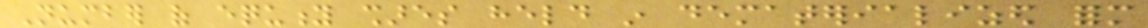Number of equity shares held in dematerialized form
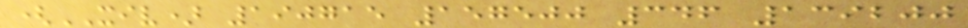(XIV) 190715 157500 346 139200
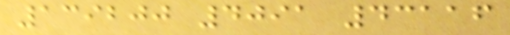139200 4091 43116
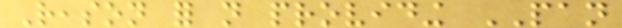Reason for not providing PAN
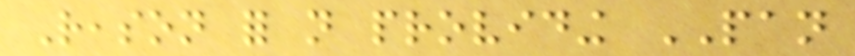Reason for not providing PAN
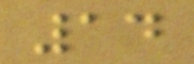14
